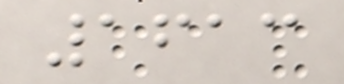1613
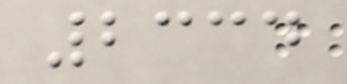2334
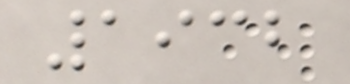1932
